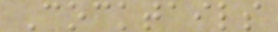Cocktails
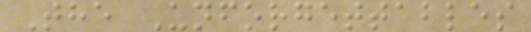The Unforgettables
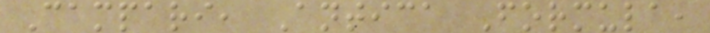Campari, Antica Formula,
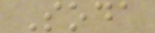Soda
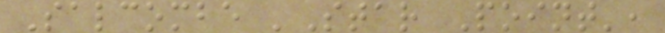Salcombe 'Star Point',
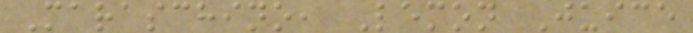Maraschino, Lemon Juice
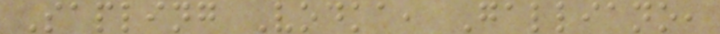Sapling Vodka, Galliano,
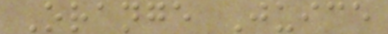Orange Juice
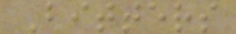Bitters
